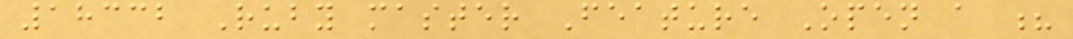18332 Ruby master Feature Open a ?
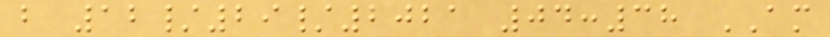b 12/29/2021 04:38 AM
